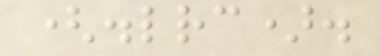(.lrc).
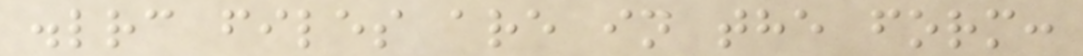.lrc files are in the form:
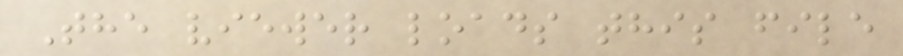The viewer loads this file
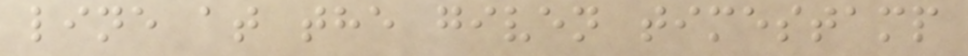line at the given timestamp
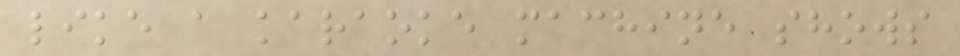like a karaoke machine shows
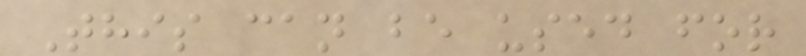This can be used for
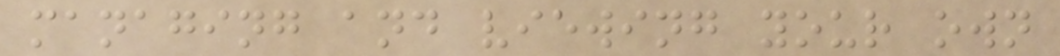managing and viewing your own
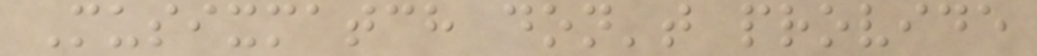Musixmatch don't provide
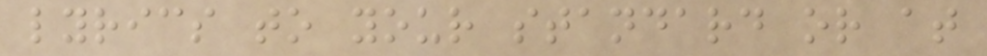lyrics to your standard or at
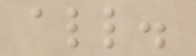all.
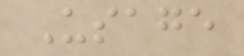Usage
